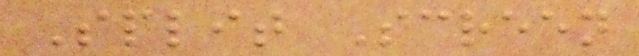Split Screen
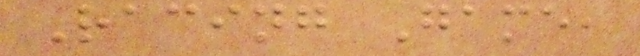Racing Game,
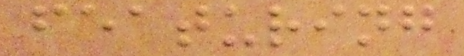featuring
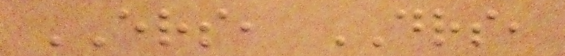ERS, DRS,
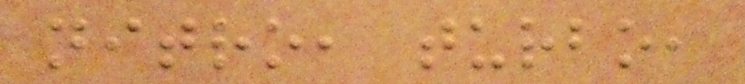nitro, turbo,
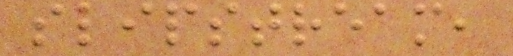slipstream,
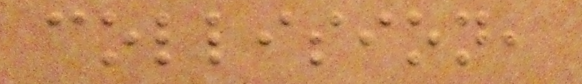collision,
